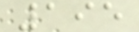195
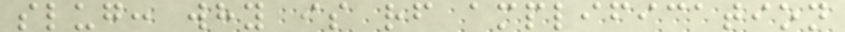slug: why is rf amplification
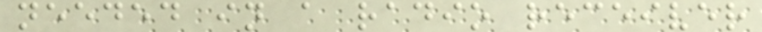needed in a radio receiver
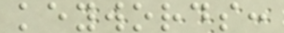keywords:
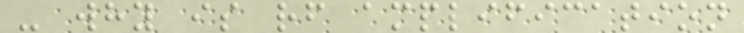- why is rf amplification
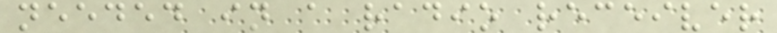needed in a radio receiver
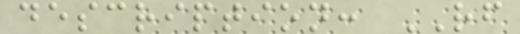description: RF
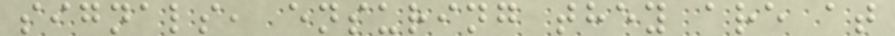signals, ensuring they are at
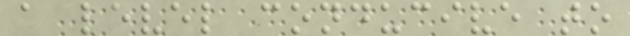a level conducive to
